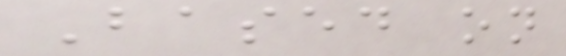Based on
